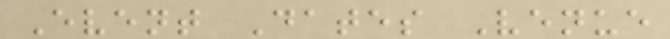Event Dates Venue
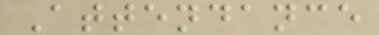Attendance
